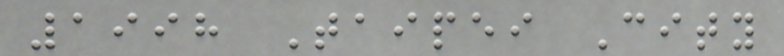1998 Taipei City
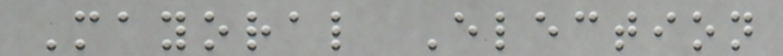Mayoral Election
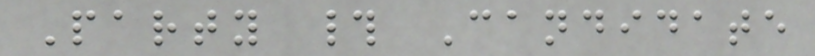Party # Candidate
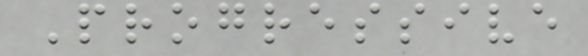Progressive
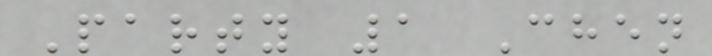Party 1 Chen
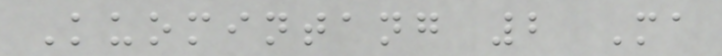Kuomintang 2 Ma
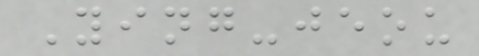Ying-jeou
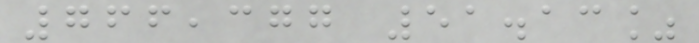766,377 51.13%
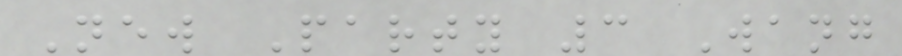New Party 3 Wang
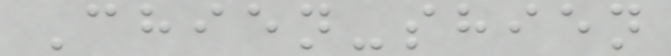Chien-shien
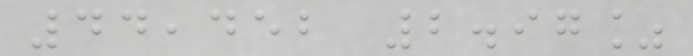44,452 2.97%
